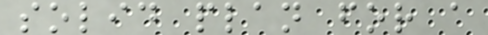solid plan for a
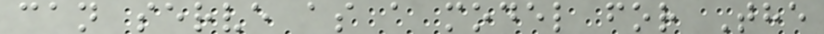can serve as a model for The
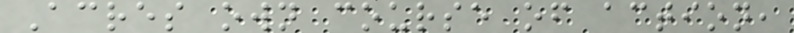Acres own course of action,
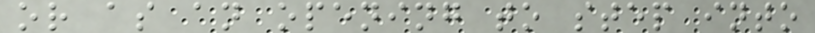or as an opening to step into
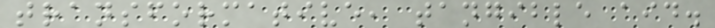transformative, tangible aid.
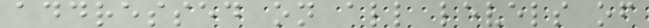addressed on all levels of
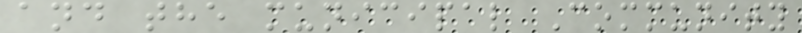and the municipal Community
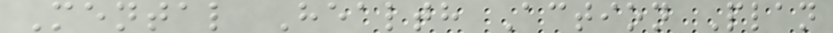Mental Health Action Plan
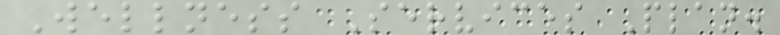Wellness Services Plan.
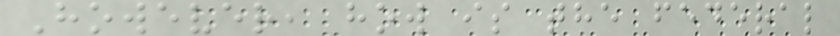However, how is the federal
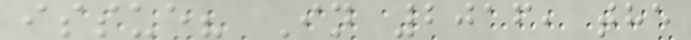issue? In 2016, the
